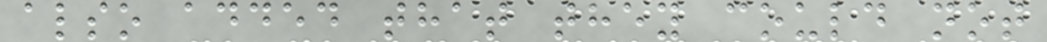also added that they could not
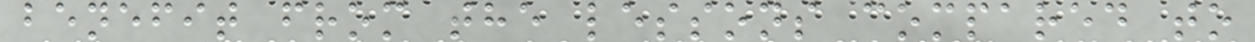benefit from the lessons compared to
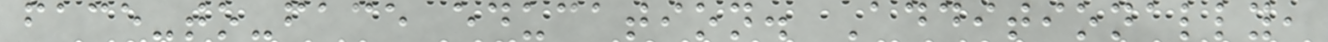face-to-face education. Additionally,
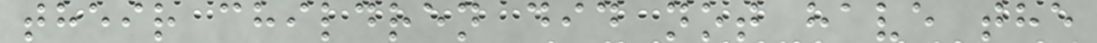their children did not have the
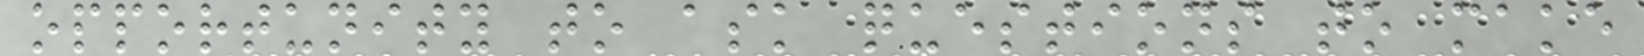opportunity to ask questions to make
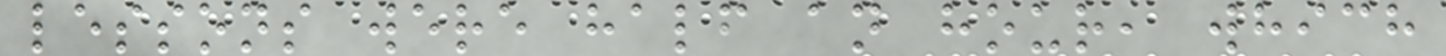lessons were half an hour, which
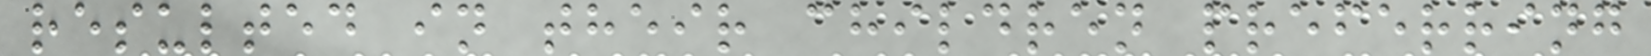resulted in their children preferring
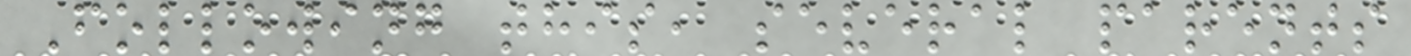Following this, several parents
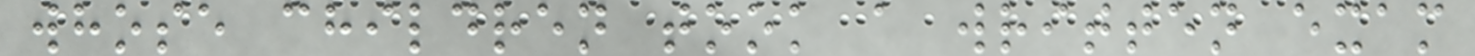whose children took a written exam
